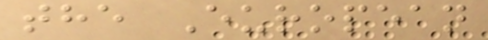the European
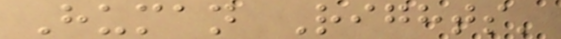Human Rights'
